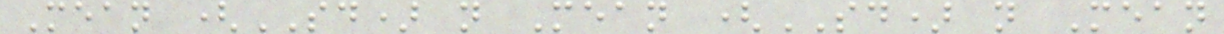Mean (SD) n Mean (SD) n Mean
